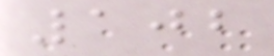102
